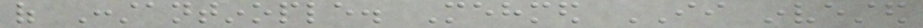of Constantinople. Mehmed II invested
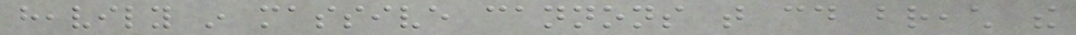heavily in massive cannons that could breach the
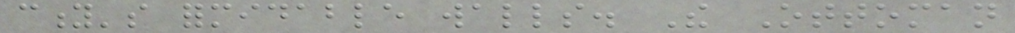city's formidable walls. The Ottoman
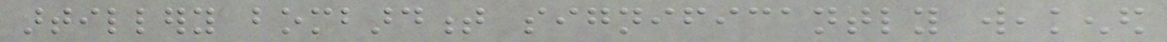artillery bombardment significantly weakened
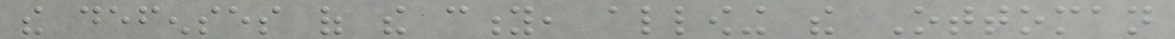the defenses of the city, allowing the Ottoman
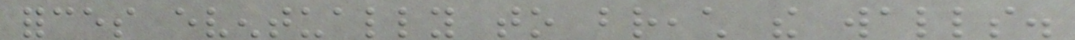forces eventually to breach the walls.
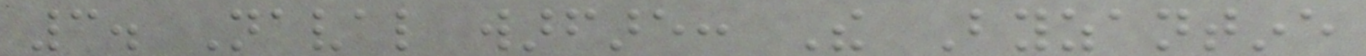3. Naval warfare: The Byzantine
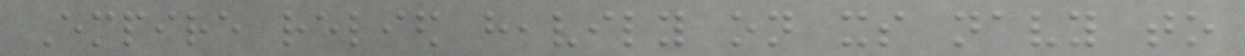Empire relied heavily on its navy to
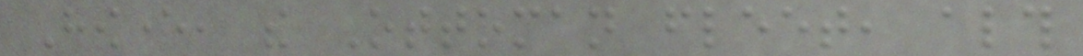However, the Ottoman fleet, although
